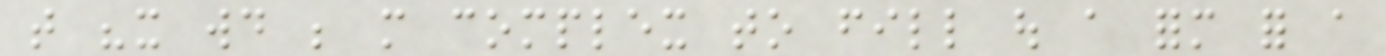that "it would be more complex to fill out a form for a
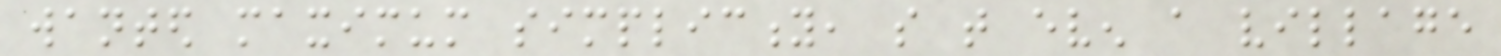wanted maximum simplicity, so that even a village
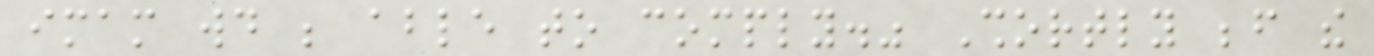imam would be able to comply." Shortly before the
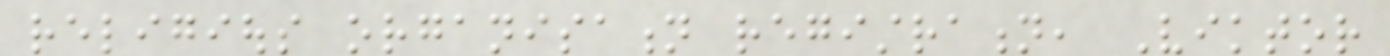religious organisation registration, Viktor
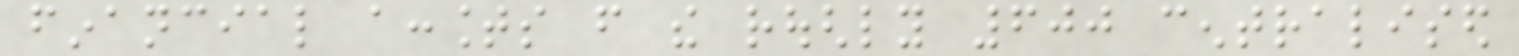financial accounts from the roughly 600 centralised
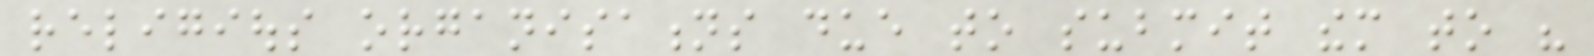religious organisations due to submit them to his
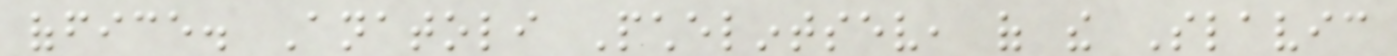office. Anatoli Pchelintsev, of the Slavic
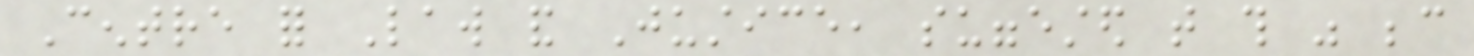Centre for Law and Justice, suggested that this was because
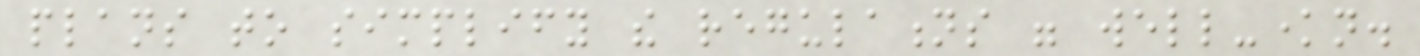plans to simplify the regulations were well-known.
